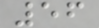56
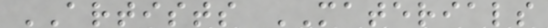ARTISTS MATERIALS
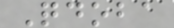Qdoba
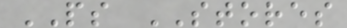PS STORES
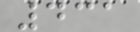431
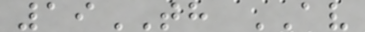19TH AV
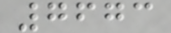7673
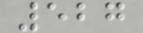527
